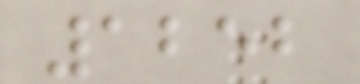1252
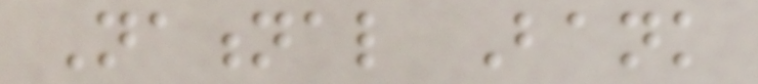National Bank
